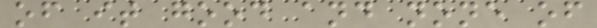of it good and none of
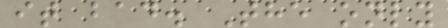it bad. The only
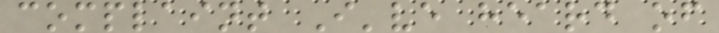complaint I've heard of
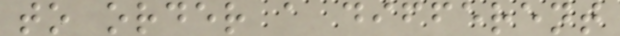to order a different
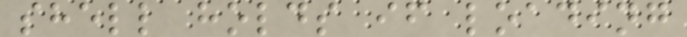shell holds if loading
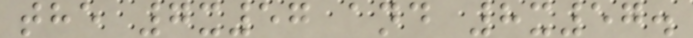the 7x57 and 8x57.
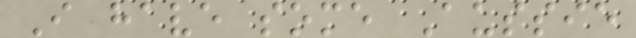I have some Aussie
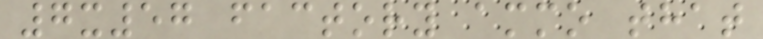7x57 factory ammo that
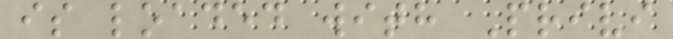is loaded with Privi
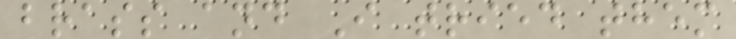brass and I tried them
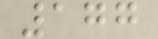177
